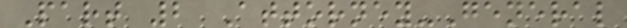Part 2 Attorney-General
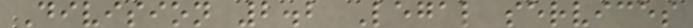Division 2.2 Legal services
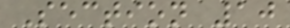Section 10
